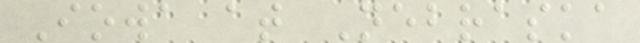Iowa at Nebraska
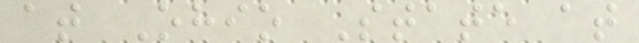at Ohio State at
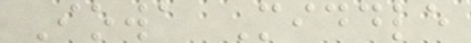Iowa Middle
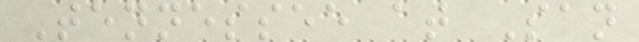Tennessee at San
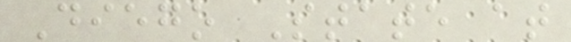Diego State at
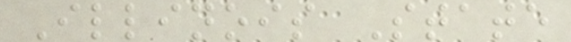Illinois State
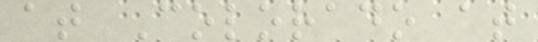at Colorado at
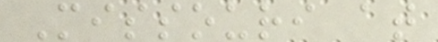Missouri at
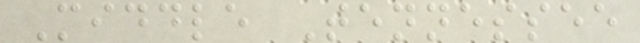Middle Tennessee
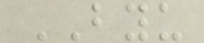BYU
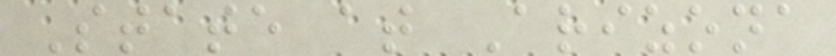State at Arizona
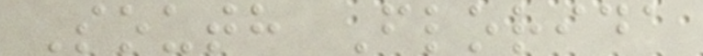South Florida
